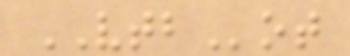VTBot
